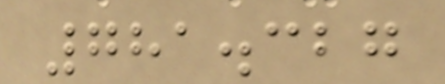781.327
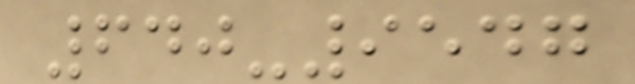640-9547
